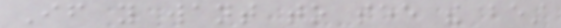If you want to see the best
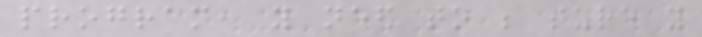program, you need to be sure you
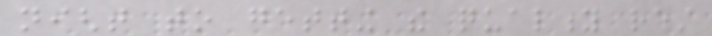night to getting the quality rest
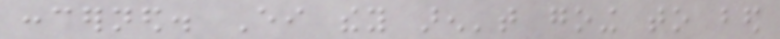concerned. Either they aren't going to bed
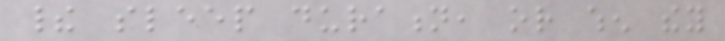their sleep duration, or when they
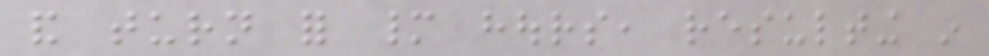and turn for many hours, resulting in
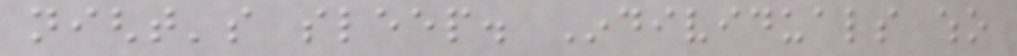night's sleep. Individuals who
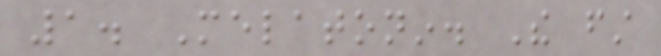1. Melatonin. The first
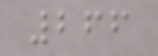266
